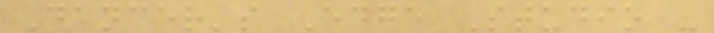Dancer's Edge Studio -
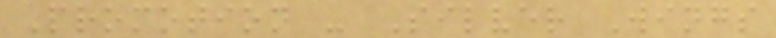Promotion - Silver Wings
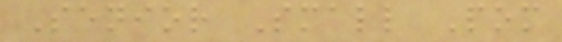Senior Small Pom
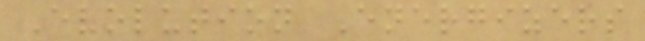Evolution Energizers
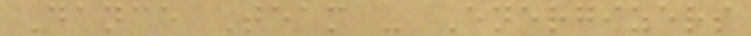Dance Team - Energizers
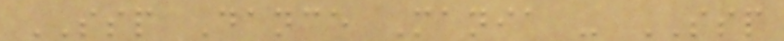SSP Dance Mania - SSP
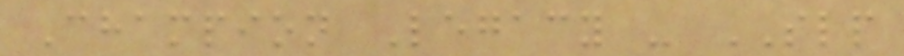Champion Legacy - SLP
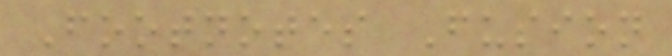Footnotes Fusion
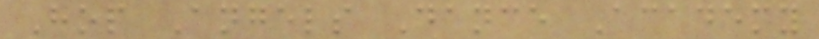Hop Angels Dance Academy
